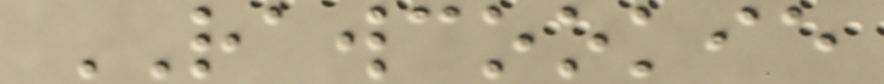RAWCOOKIE
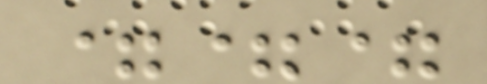===
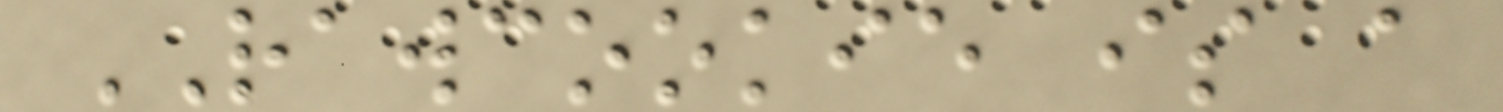RAWCOOKIE is a
